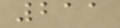211
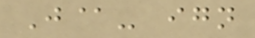J@- ign
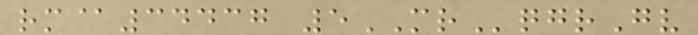rm@34437 5MRqgrGv
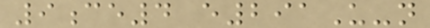9ce4 e291U-n
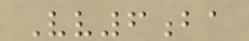Vv6ba
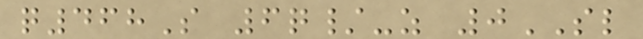q468S 6q/-z 0SL
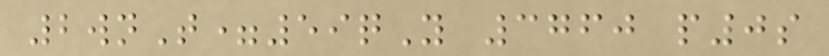2wnT=59qY 3760 p0s
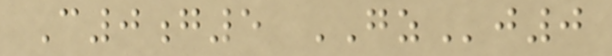C0g5 GZj0
